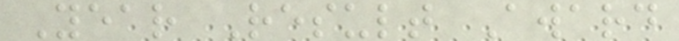Year Result Award
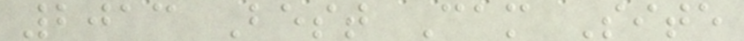2013 Best Cam Site
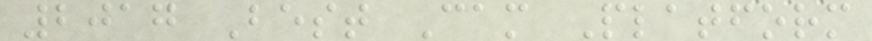2017 Best Cam Platform
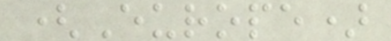(Europe)
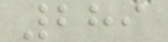289
